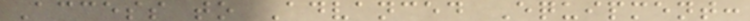Access to Advanced Equipment:
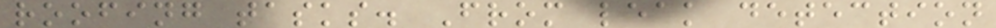roofing tasks. From leak detection
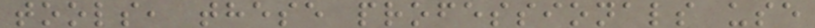tools, these professionals use
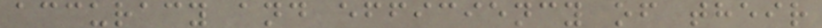accuracy and efficiency of their
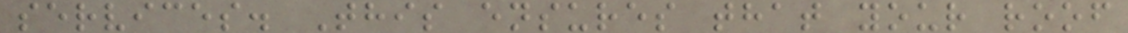services. This ensures that your roof
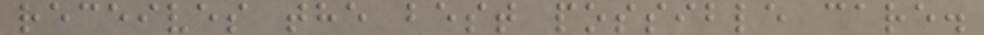receives the best possible care.
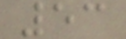53
